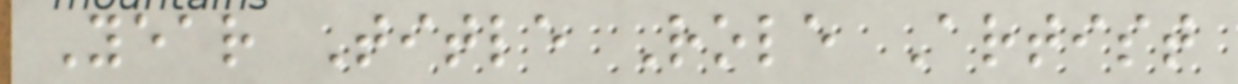Year Title Role Artist
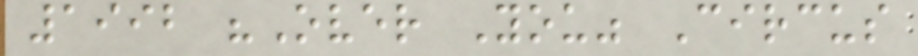1992 "Over You" Circus
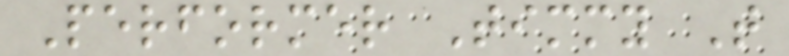Performer Timmy T
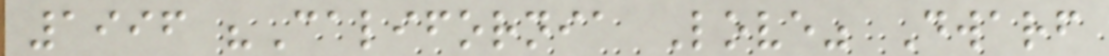1996 "California Love" Dwarf
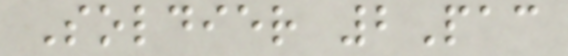Soldier 2Pac
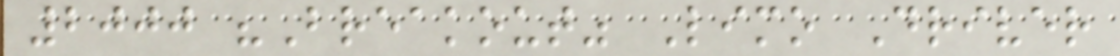2000 "Breakout" Limo Driver
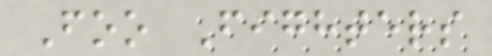Foo Fighters
